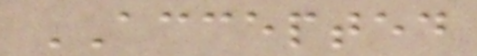ACCEPTED
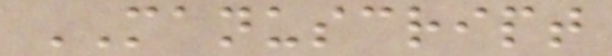MANUSCRIPT
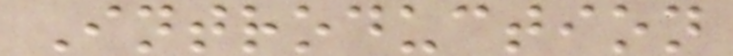Introduction
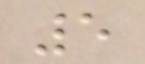5
